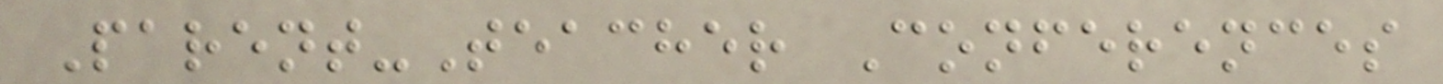Parent-Teacher Conferences
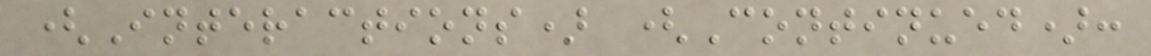(Interactions) (Continued):
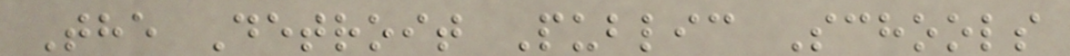The Detroit Public Schools
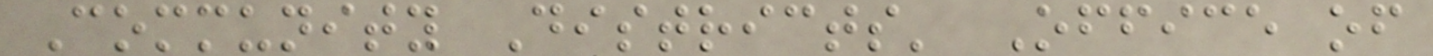Community Districts' Office of
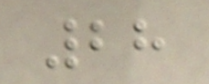28
